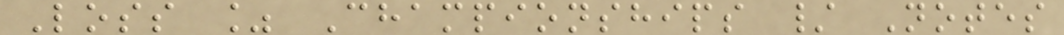Loss % Championships / Notes
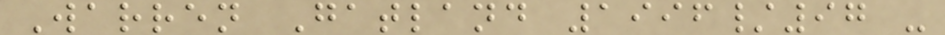Warren Gatland 1996/97 -
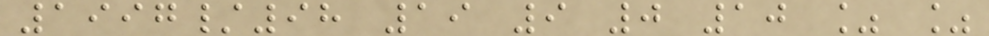1997/98 19 9 0 10 % %
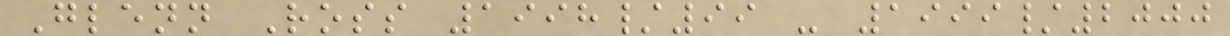Glenn Ross 1998/99 - 1999/2000
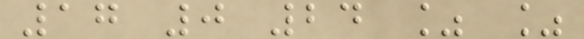17 0 24 % %
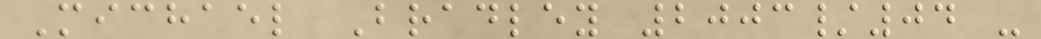Michael Bradley 2003/04 -
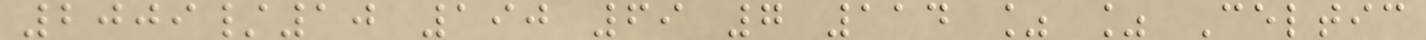2009/10 190 69 7 114 % % Celtic
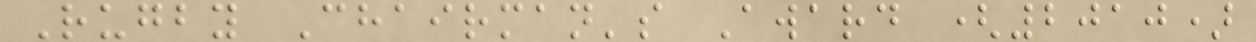Rugby Chairman's Award (2010)
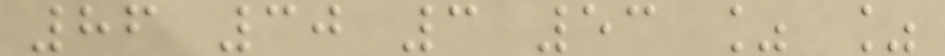86 30 3 53 % %
